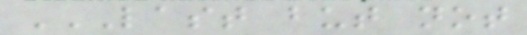LAST BUT NOT
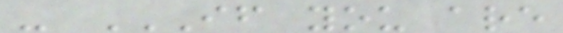- IF YOU ARE
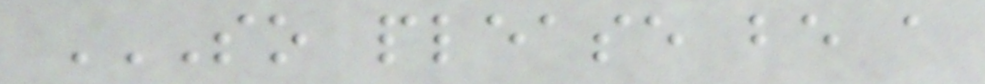SO PLEASE BE A
